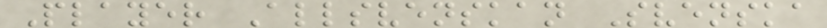Player Allsvenskan Svenska
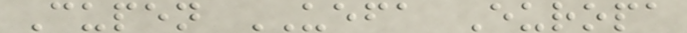Cupen UEFA Europa
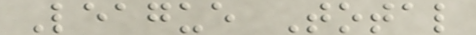League Total
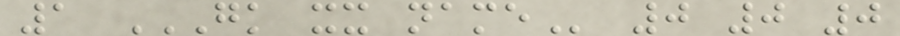1 GK XX NAME 0 0 0
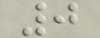0
